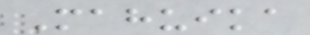Mahuika
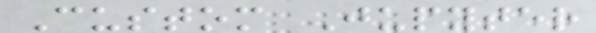Custom Jupyter
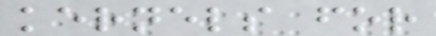kernels for
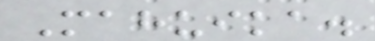Mahuika.
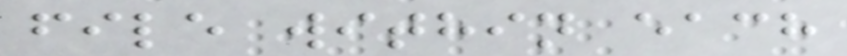file within each
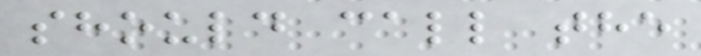should call the
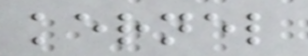kernel
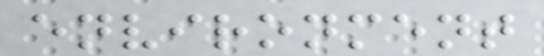environment
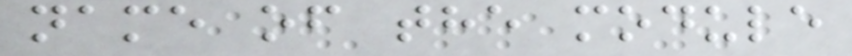name of the module
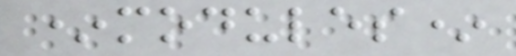*modules*
